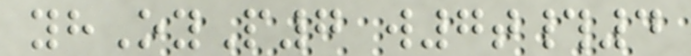yhOyP7 w7t#4
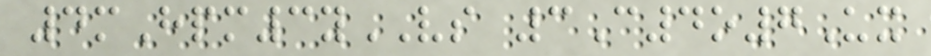4mHpm3yVS 3C4o7Ux
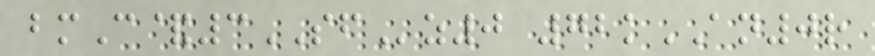bmC&3SFz0 72kAN0r
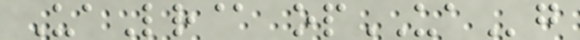UaLr@ opUAg
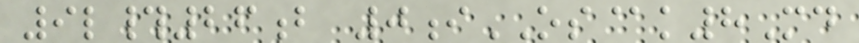9l#26b 0iOS@k8Md
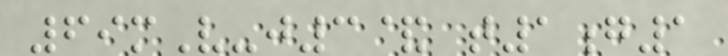69mV-j3& t1g1
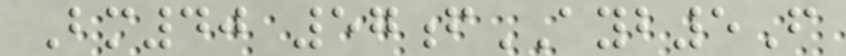Bm40 57fAYB5F
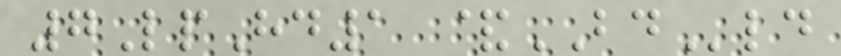7LpHd1 &BDld
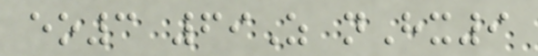eo3 69Z nHx9
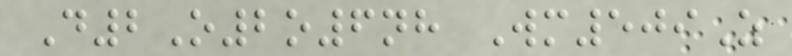D2O2o6nh Wm509Z
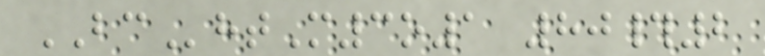BChtM3o1 80#2
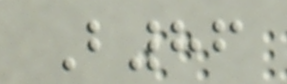B86
